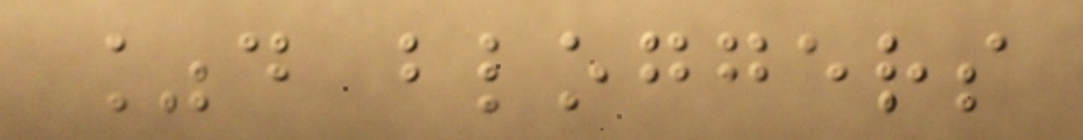%d bloggers
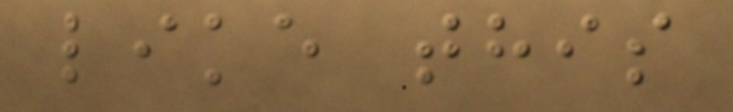like this
